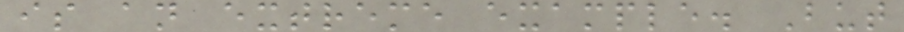is an extreme example. But
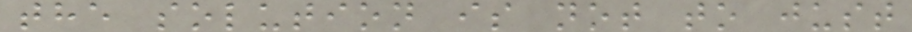the solution is not to just
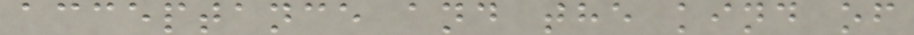acceptance and the kind of
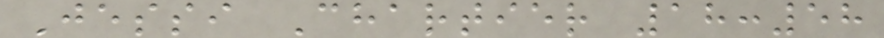Jessi Chartier 18:58
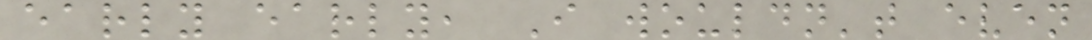early early, I wouldn't even
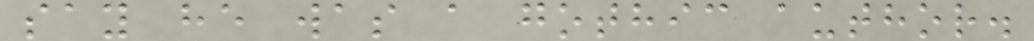say he was a gothic author.
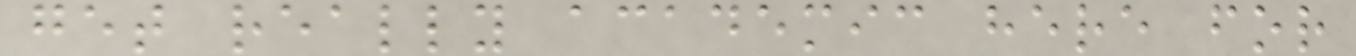get really academic here for
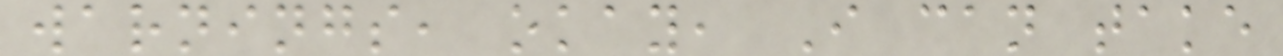warnings, okay, I can take
